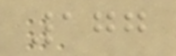177
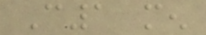C1 men
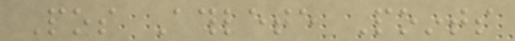Pos Athlete Points
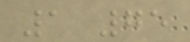1 75
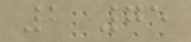2 75
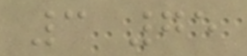3 75
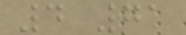4 71
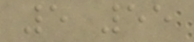5 55
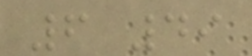6 49
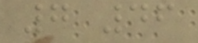7 46
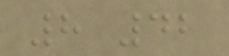8 42
